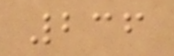236
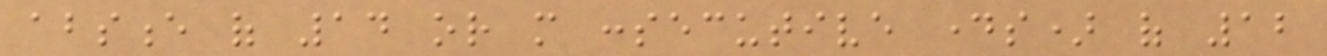absence of 14 or more consecutive days) of 12
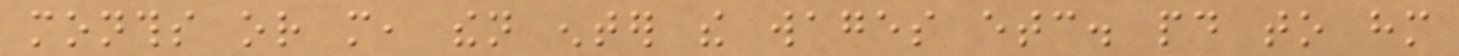months or more, then enter the wages etc. paid to him
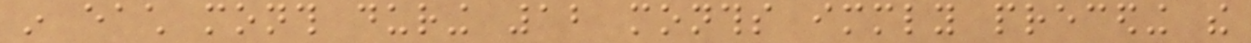in each month during 12 months immediately preceding the
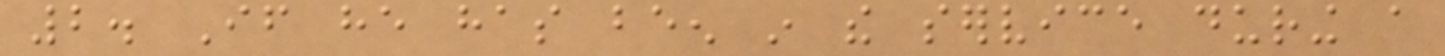2. If he has been in the service during a
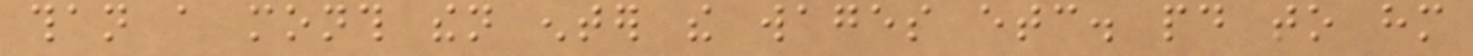than a month then enter the wages etc. paid to him
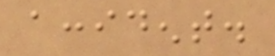accident.
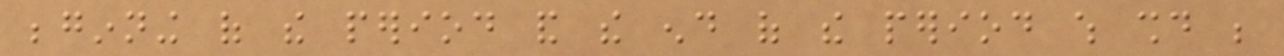beginning of the period and the end of the period which should be
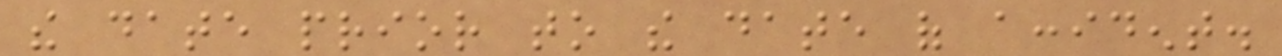the date prior to the date of accident.
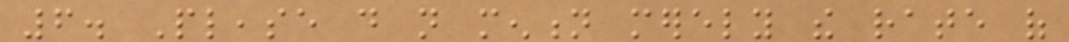6. Please do not mention merely the rate of
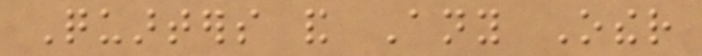Quarters and Any Other
